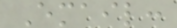Email:
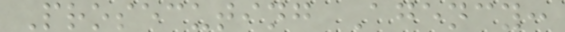Prosecuting Agency:
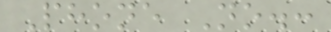Phone No.:
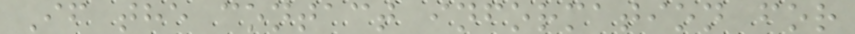If the contact information for
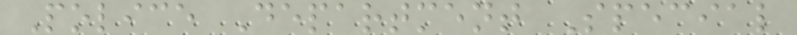Police Department Special
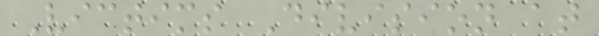Victims Division at
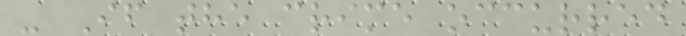- If the crime occurred
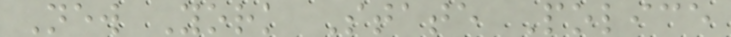New York State Police
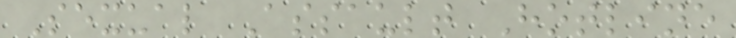Sexual Assault Hotline
